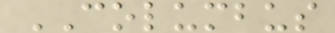COLUMBUS
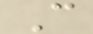C
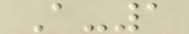A-1
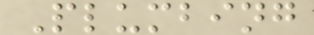Plumbing
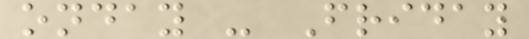onday - Friday
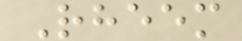Rheem
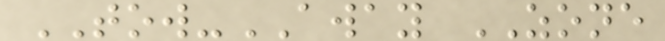TOW-AWAY ZONE
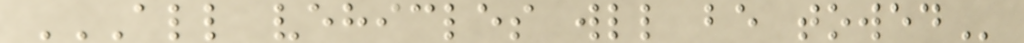ALL VEHICLES WLL BE TOWED
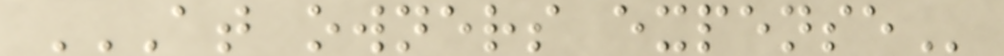AT OWNERS EXPENSE
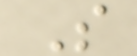S
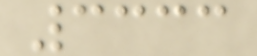3333
